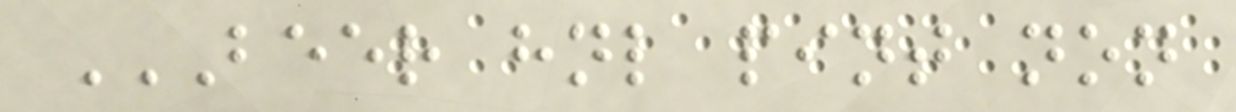BEER HNL PINT NON
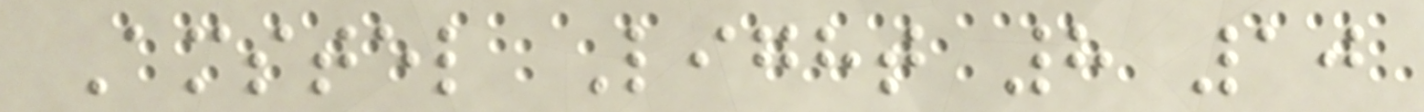Amstel Light 8 10
